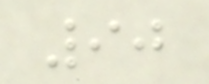90
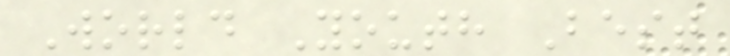World Youth Best
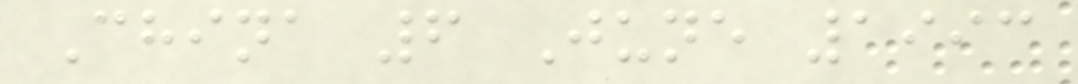China 6 June 1993
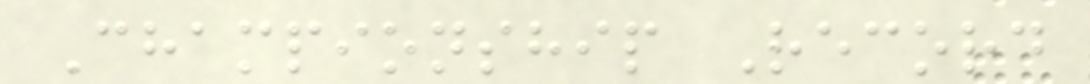Championship Record
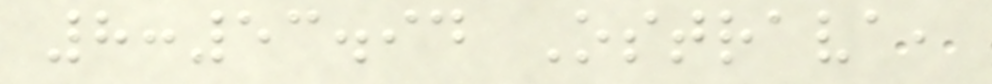8:53.94 Ostrava,
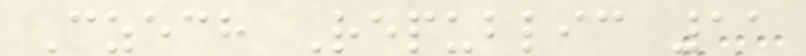Czech Republic 11
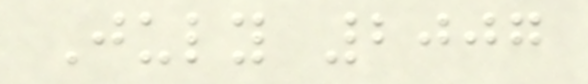July 2007
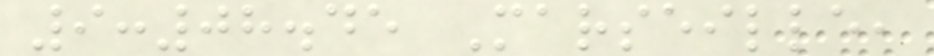9:08.45 Marseille,
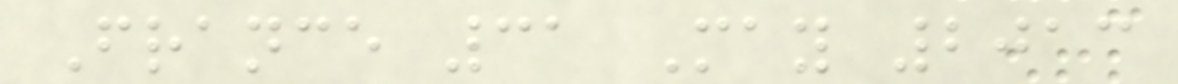France 31 May 2013
